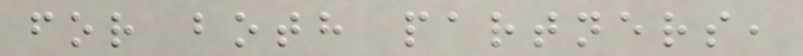for both partners,
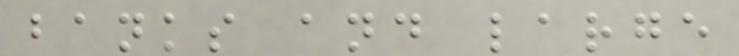banks and large
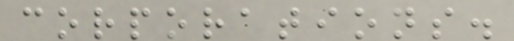corporations.
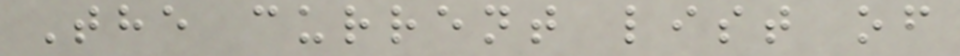The current list of
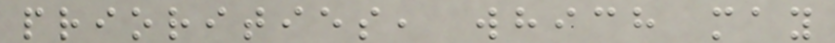priorities, which may
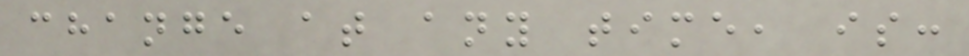change at any time, is:
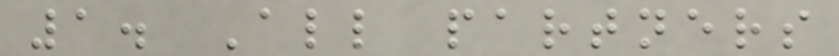1. All partners
